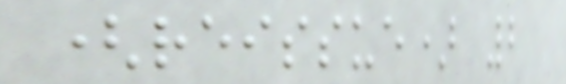(reissue) 2
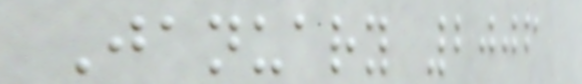January 2006
